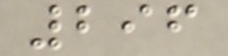296
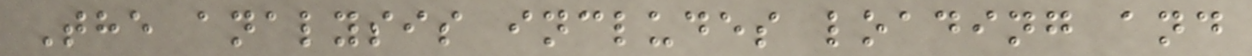The analysis includes loading and
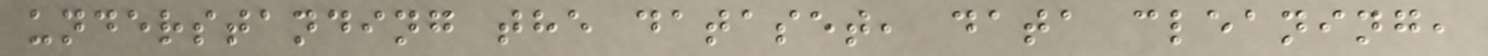understanding the dataset, data cleaning,
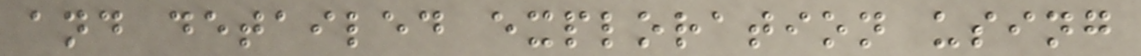and detailed exploration using
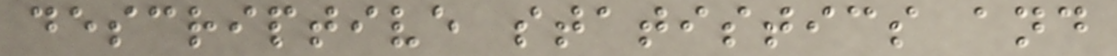descriptive statistics and
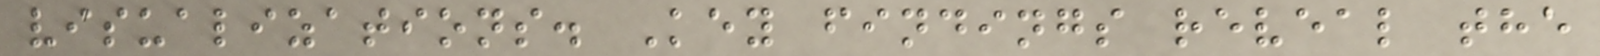visualizations. Key findings reveal the
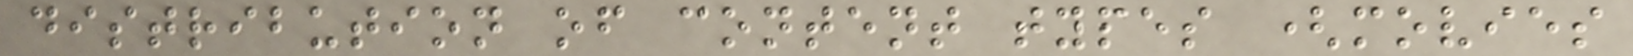distribution of content types (movies
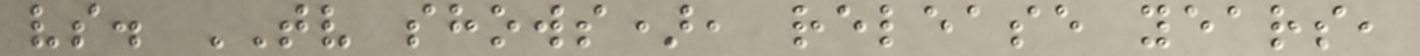vs. TV shows), release years,
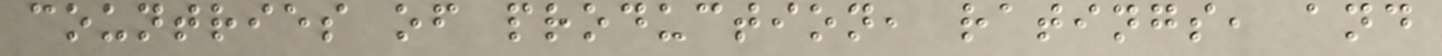countries of production, ratings, and
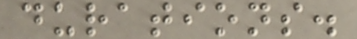durations.
